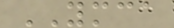YMCA
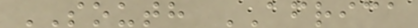SOUTH AFRICA
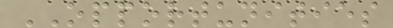OPPORTUNITIES
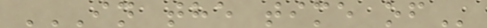IN THE TIME OF
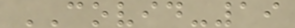COVID-19
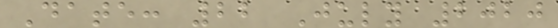Date: 22 July 2020
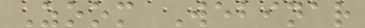Zoom Webinar
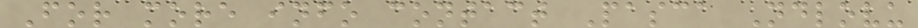For more info contact Pasca Ndlovu
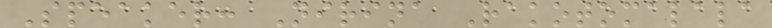Speaker: Nirina Rakotomalala
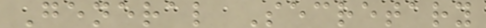General Secretary
